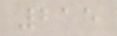215
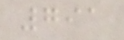791
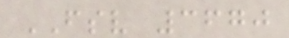FSV 3670
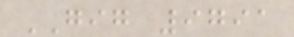GIG 9791
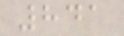841
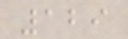129
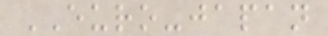EURO-japan
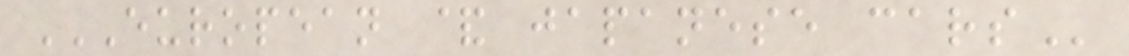EUROPEAN & JAPANESE CARS
